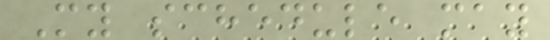My schedule may
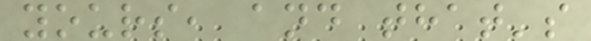yours, and that's
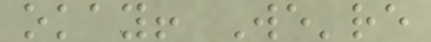okay! We're
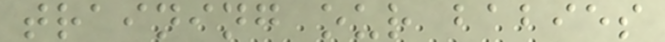training our babies
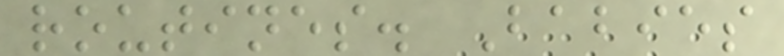routines. Babies
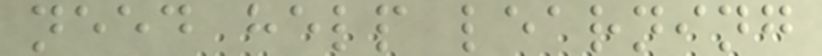need help learning
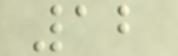12
